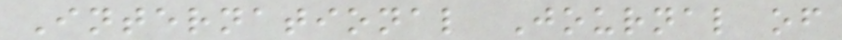International Journal of
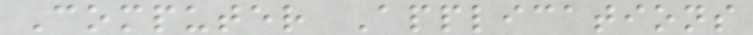Computer Applications
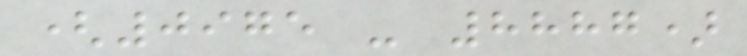(0975 - 8887)
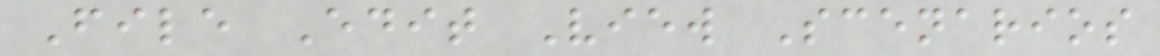File Edit View Scenarios
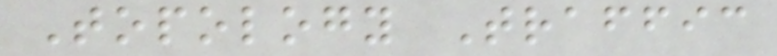Topology Traffic
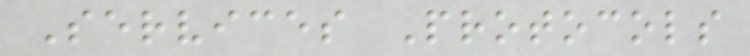Services Protocols
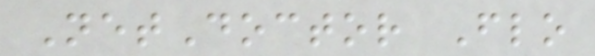NetDoctor Flo
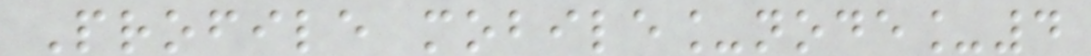Profile mobile_node_4
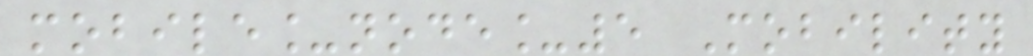mobile_node_5 Mobility
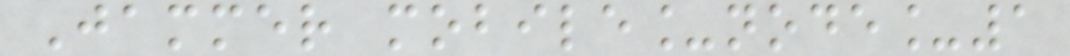Jammer mobile_node_1
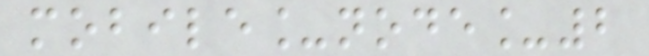mobile_node_2
